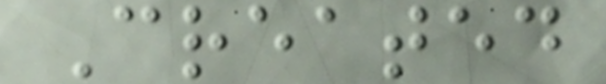Created
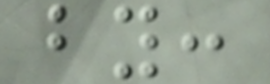by:
